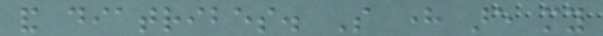and diatribes. So here are my
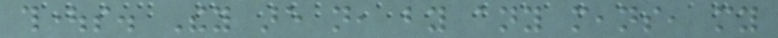thoughts. They are not, by any means, my
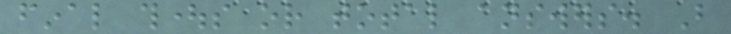final thoughts or total answers. But
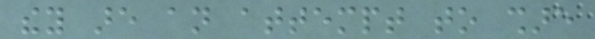they are an attempt to share
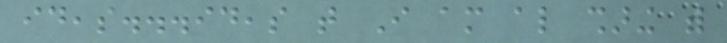ideas...ideas that I am also sharing with
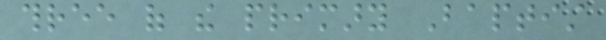three of the primary Baptist
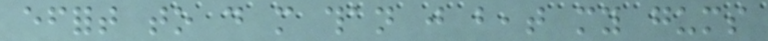effort to do more than just beat my gums
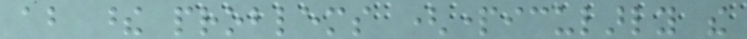about these problems (particularly the
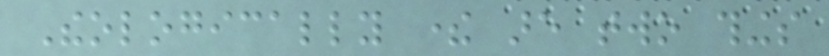Theologically there are two things
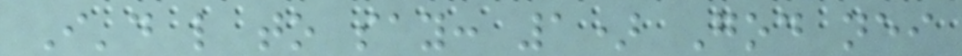I'd like to say: 1) God neither
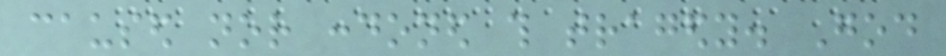caused nor condoned this tragedy. God
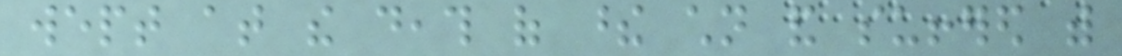wept at the death of these children and suffered with
